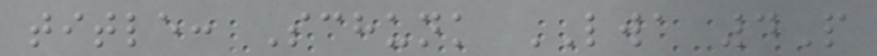title: Schunk LWA 4P
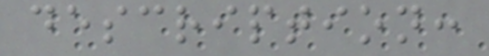description:
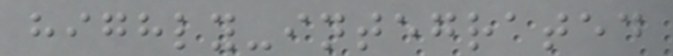highly-integrated
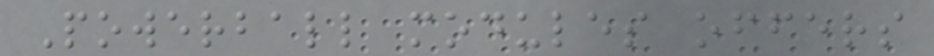Powerball modules offers
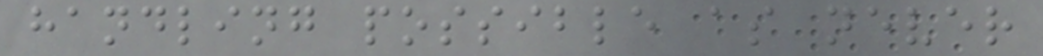handling possible as never
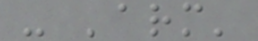- 'arm'
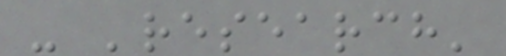- 'research'
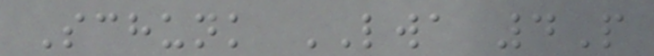Schunk LWA 4P
